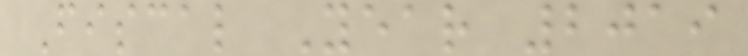Fiscal Year 2019
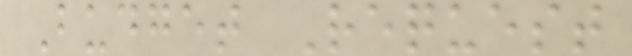Budget Request
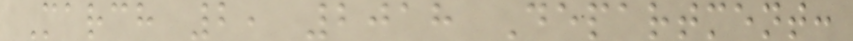March 2, 2018 Department:
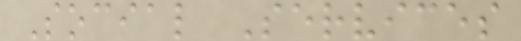Social Services
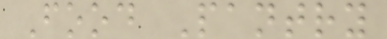Food Pantry
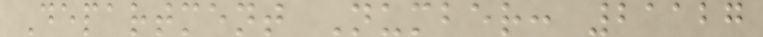Department Number: 21127
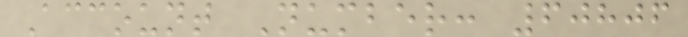Account Number: 60806
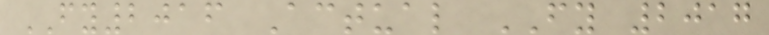FY2016 Actual FY 2017
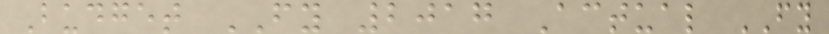Budget FY 2017 Actual FY
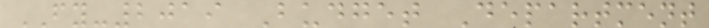FY-2019 Budget Department
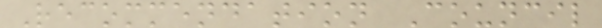Recommendation Council
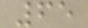65
